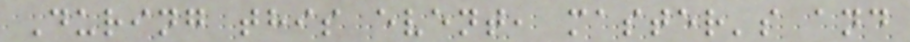During this event, master's and
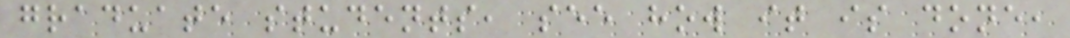graduate students, see how it is done,
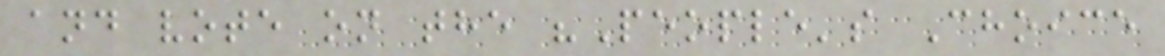and vote on the "People's Choice
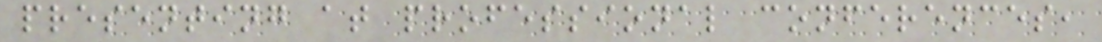presenting at professional conferences,
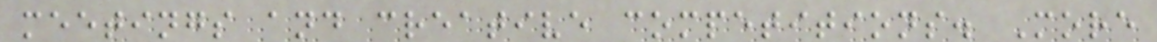meetings and creative competitions. More
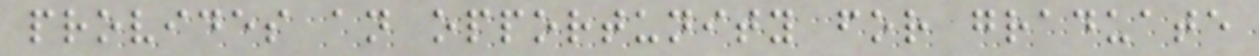provides an opportunity for graduate
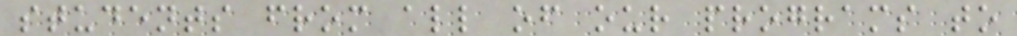students from all of our programs to
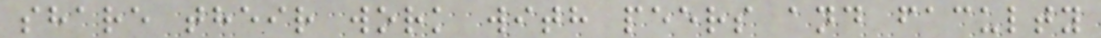share their work with peers and faculty
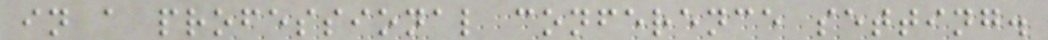in a professional conference setting.
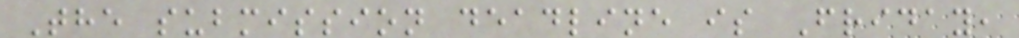The submission deadline is Friday,
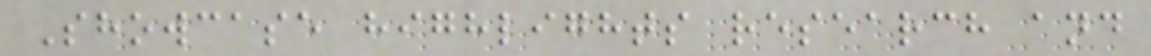Showcase highlights research and
